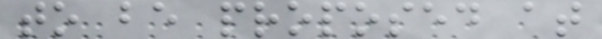to be proposed at
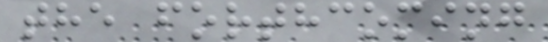the forthcoming
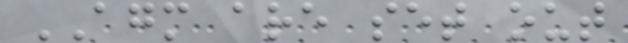AGM are set out
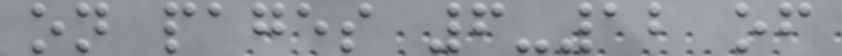on pages 6-12 of
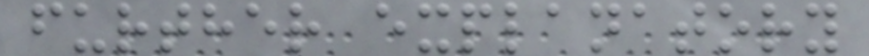further explanatory
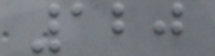120
